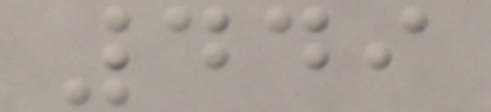449
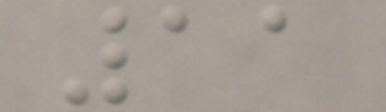11
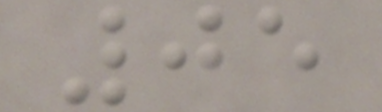05
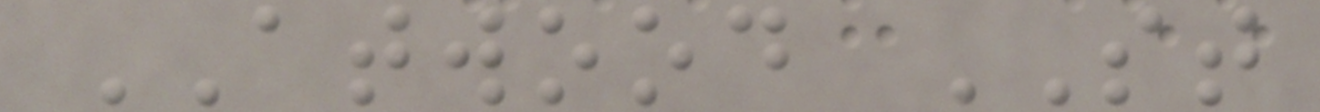ATWOOD ST
